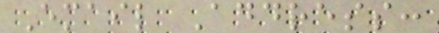Email Address:
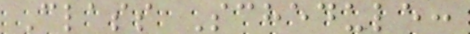Class Schedule:
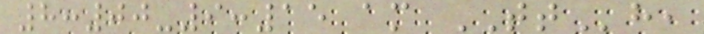8:00-9:15 am TTh,
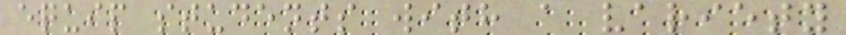equip students with a variety
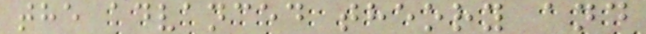the advanced theory and
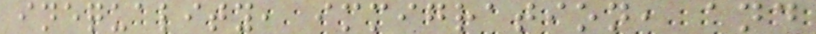inequality, immigration, and
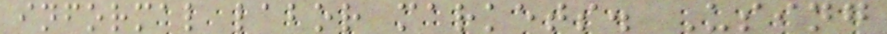informal labor markets. Using
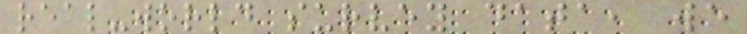real-world survey data, we
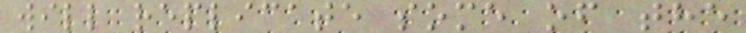will replicate some of the
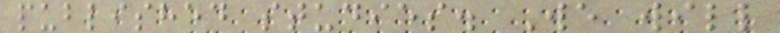published studies. We will
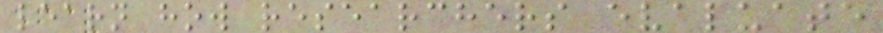learn how researchers evaluate
